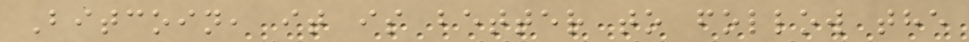Bitcoin, it is better to follow the
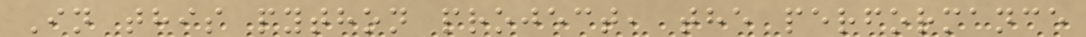In this python project, the performance
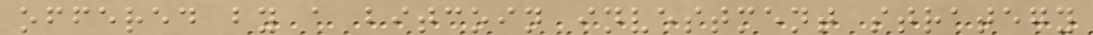offered by a bitcoin investment strategy
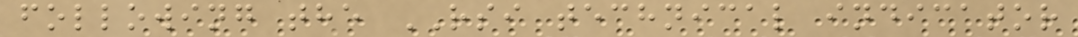following the RSI technical indicator
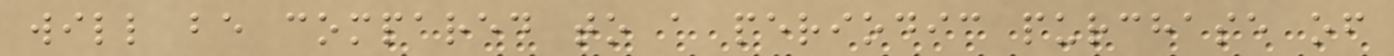will be compared to a periodic purchase of
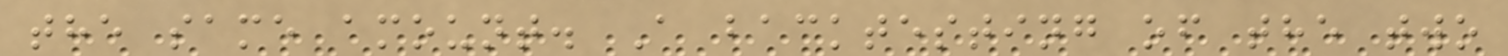the same amount. A backtesting of the two
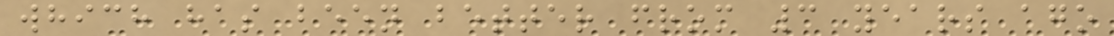which has been better from 3 years ago
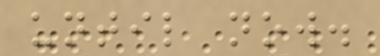until now.
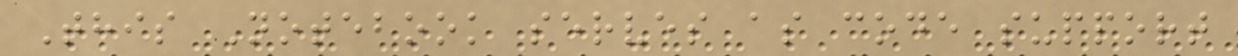This Notebook serves as code support
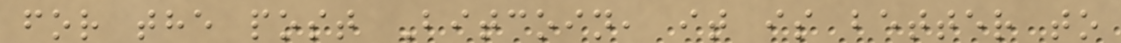for the post Bitcoin, it is better to
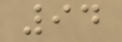94
